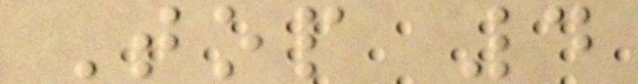Top 4
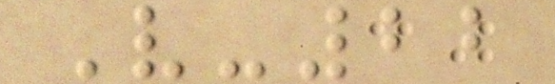V-22
